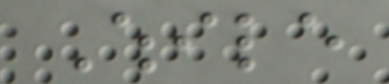While
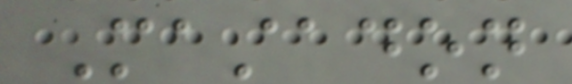Mastadon
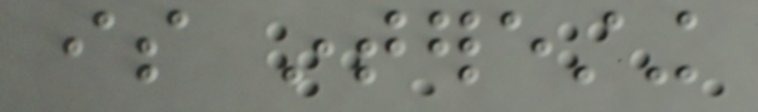is interesting
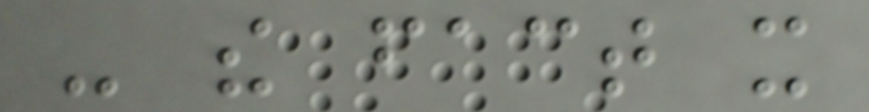- the fact it
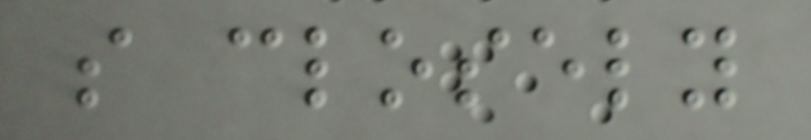so closely
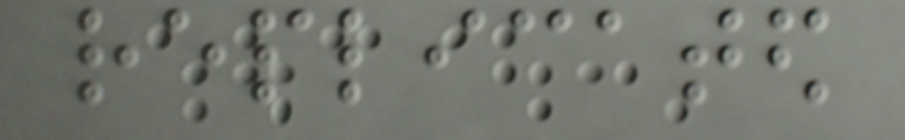replicated
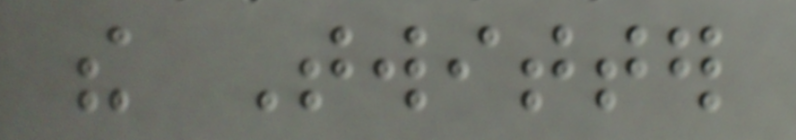the Twitter
